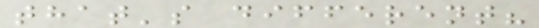that's different?
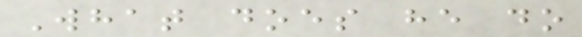What does he do
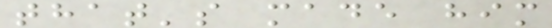that's made him
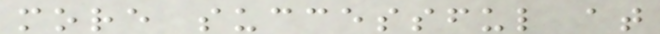more successful at
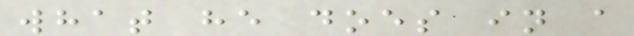what he does in a
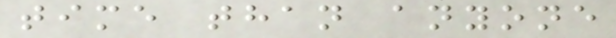time than anyone
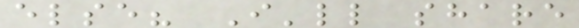else? I'll share
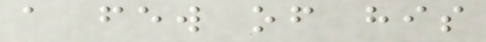a few of his
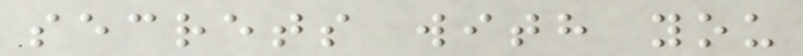secrets with you
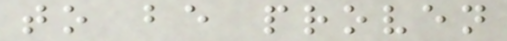to be proven
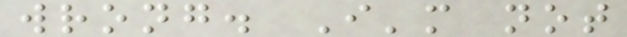wrong. I'm not
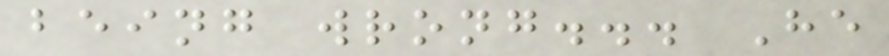being wrong... He
